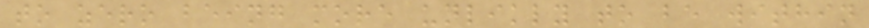to zero being more unlikly to be within
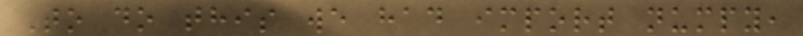To do this we had import numpy,
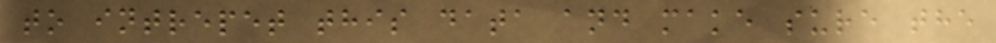to intrepet this data and make sure the
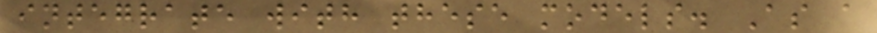integrate with these models. As a
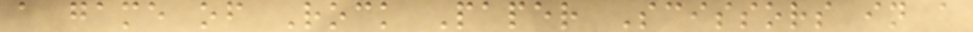a game of Rock Paper Scissors in a
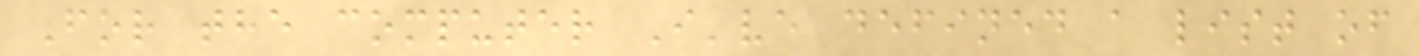For the computer I've defined a list of
